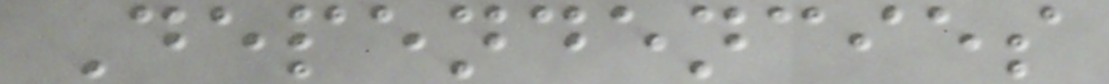Dependencies
